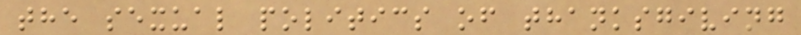the sexual politics of thanksgiving
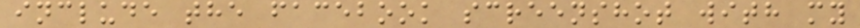include the facebook screenshot with my
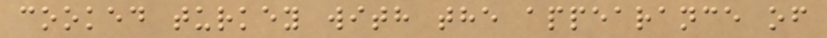cooked turkey with the appearance of
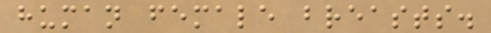human female breasts.
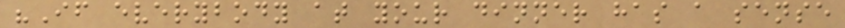"If everybody at your dinner has a sense
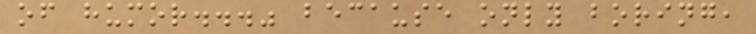of humor..." because only boring,
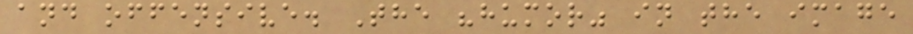and offensive. The "humor" in the image
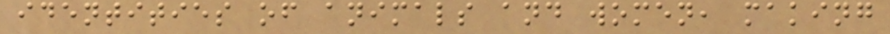identities of animals and women, making
